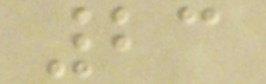23
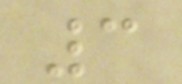3
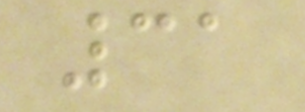31
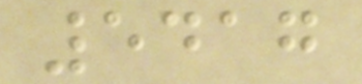5417
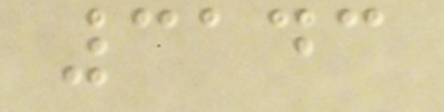3143
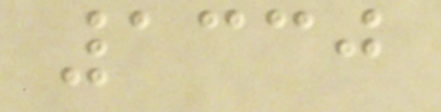1330
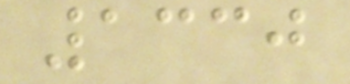1330
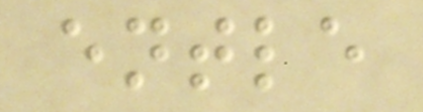entle
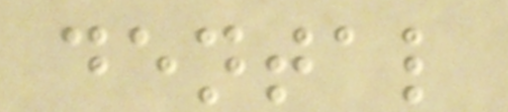dental
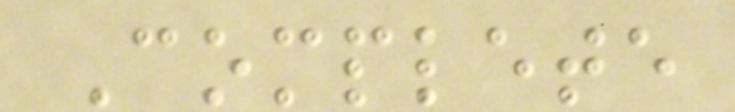Complete
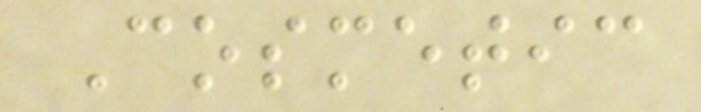Cosmetic
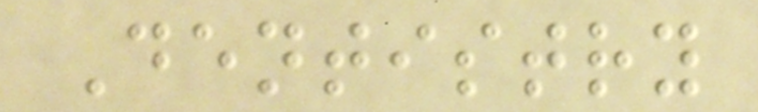Dentistry
